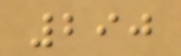290
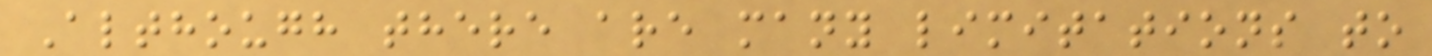Although there are many limitations to
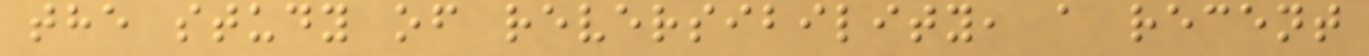the study of reversibility, a recent
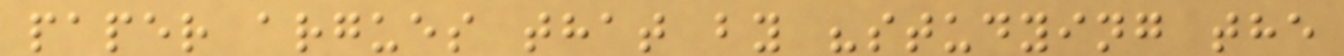paper argues that by "studying the
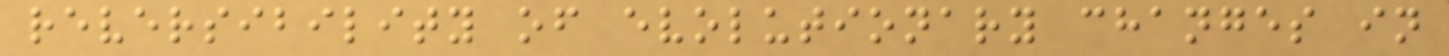reversibility of evolutionary changes in
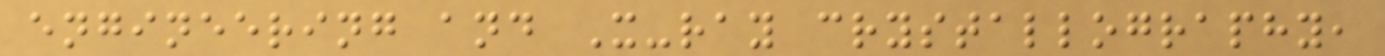engineering and X-ray crystallography,
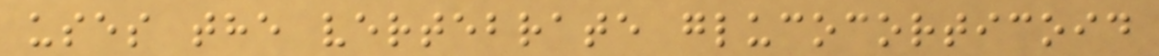uses the vertebrate glucocorticoid
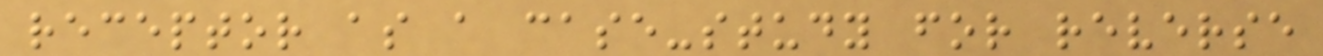receptor as a case-study for reverse
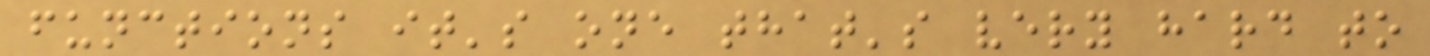functions it's one that's very hard to
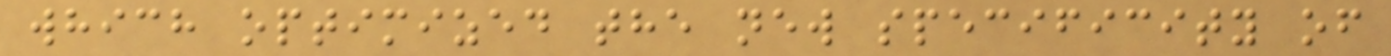which optimized the new specificity of
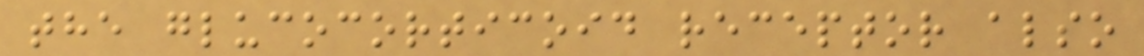the glucocorticoid receptor also
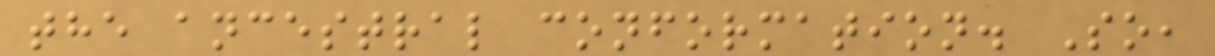the ancestral conformation. So,
